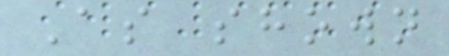As shown
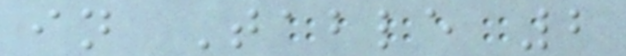in Table 2
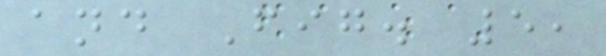and Fig. 5,
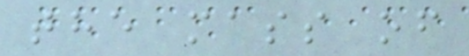the mass of
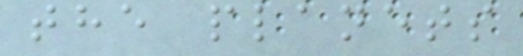the planets
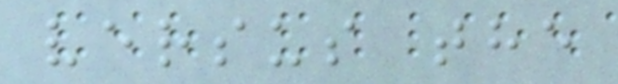versus the
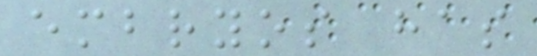embryos has
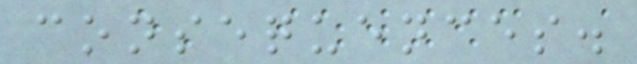consequences.
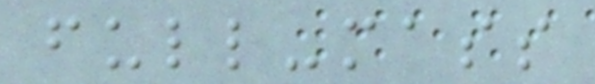full-mass
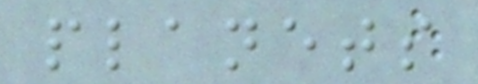planets
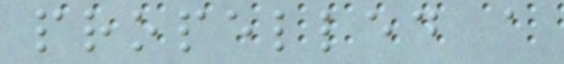propelled a
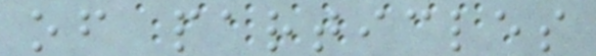of particles
